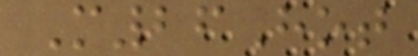M26Hot
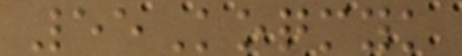55Koqmyk
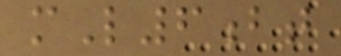mL6bt
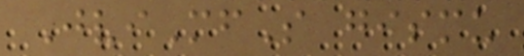JviMfS gismu
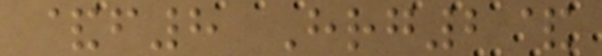&f8 Hrg2&
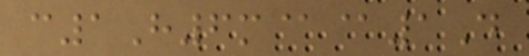c1H6m@@1D
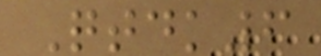Qtdk6
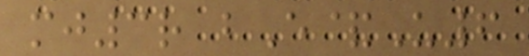mj3r bE&U6
